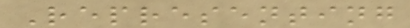Representing
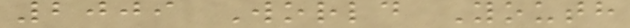2009 World Youth
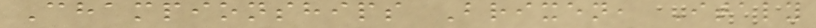Championships Brixen, Italy
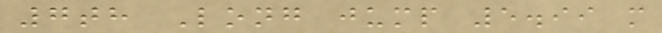7th Long jump 5.99 m
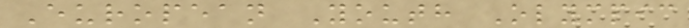European Youth Olympic
